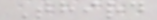Third
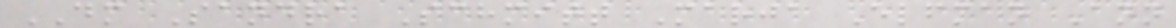DM Sandra Schmitt Marja Elfman Ann
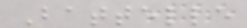Battelle
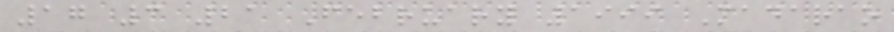17 3 21 February 1999 Madarao
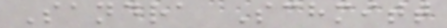Sandra Schmitt
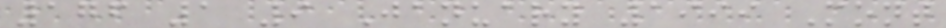176 1 9 January 1999 Mont
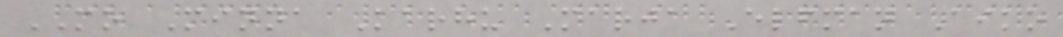MO Minna Karhu Marja Elfman Aiko
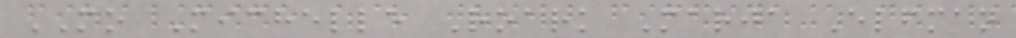MO Michelle Roark Marja Elfman
